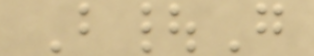B|G
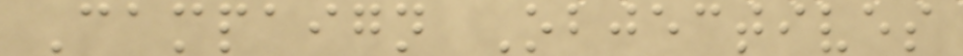Campaign Objectives
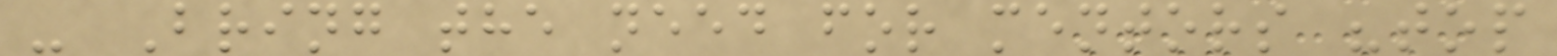- Bring the need for mentors "top
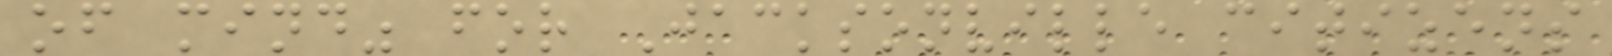of mind" for Jacksonville citizens
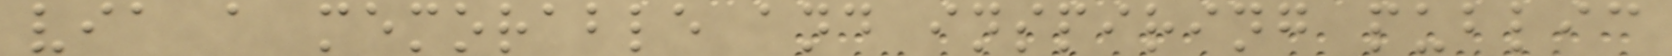via a memorable and inspiring public
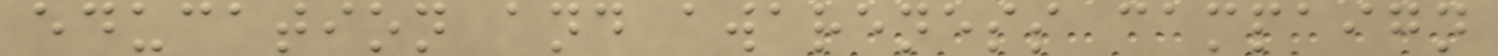education and awareness campaign
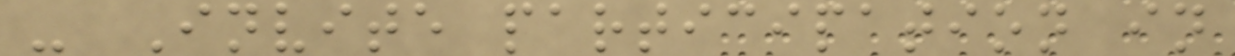- Invite participation in
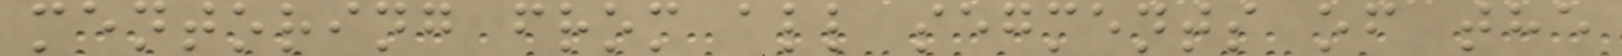mentoring from all segments of the
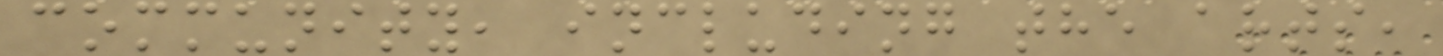community, including the arts,
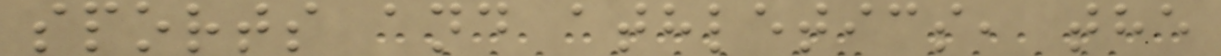sports and athletics, the
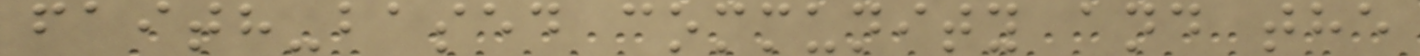faith-based community and the
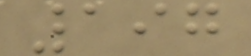197
